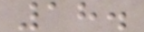18.
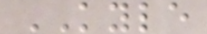KYLE
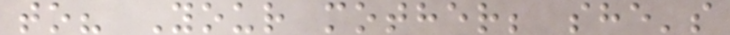to? Your mother; she's
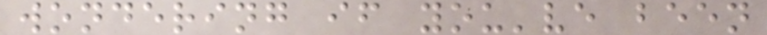wondering if you've been
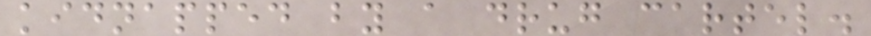kidnapped by a drug cartel.
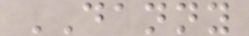DANNY
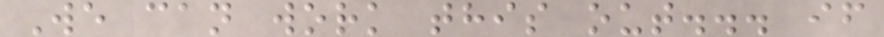We can work this out... if
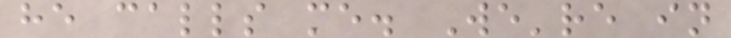he calls me. We're in
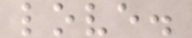love.
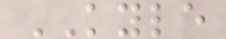KYLE
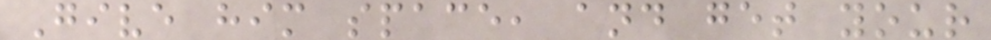Give him space, and get your
